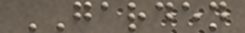GARDEN
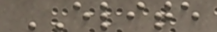ELITE
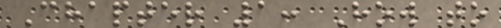Chapter 1: How to
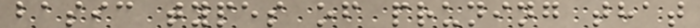basic types of pruning that
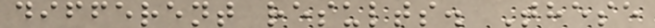different results. These
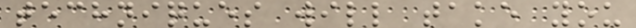techniques will take you
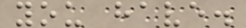you have.
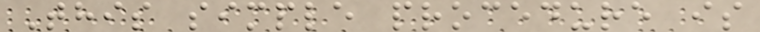This simple procedure is
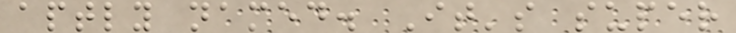aptly named. It's super
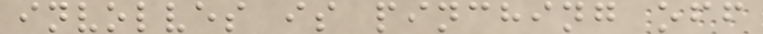involves is pinching off
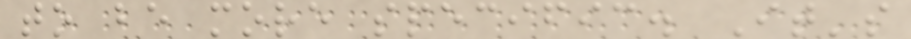to be more specific. It's
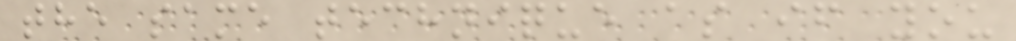the same technique as if you
